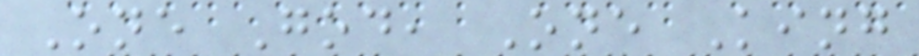One God, One King
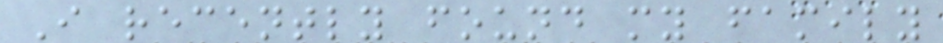I recently found my family
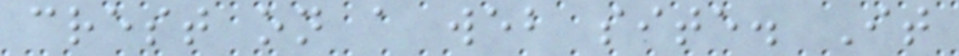crest on a web site. It
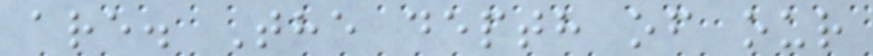are. The depth of our
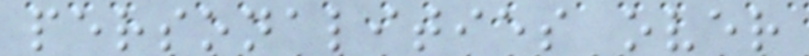personalities over
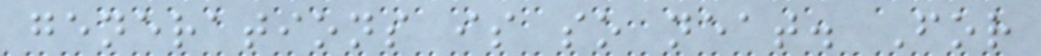generations is so neat. For
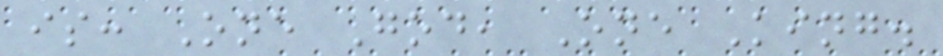is: One God, One King.
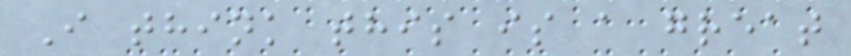I think this is a great
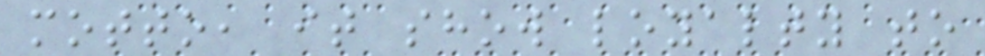motto, it show loyalty to
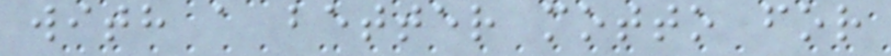with a better motto for
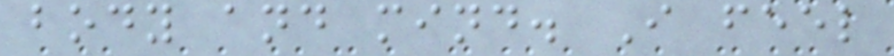body and mind. I feel
